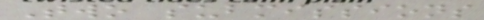Two submissions
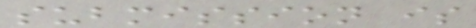submission is
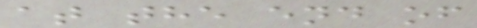at the end of
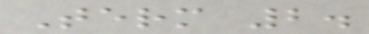Term 2.
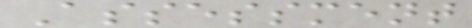Assessment
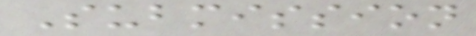Submission
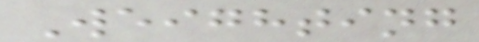Weighting
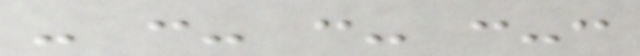- :- :- :-:
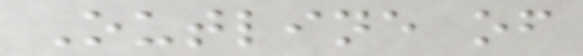Outline of
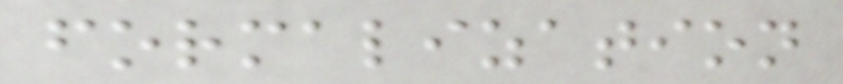formalization
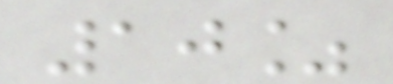10%
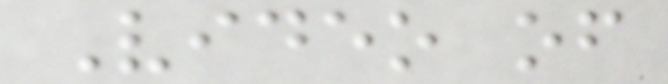Video of
